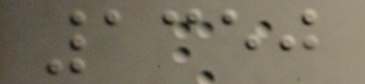1350
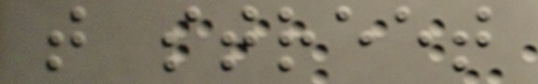t street
